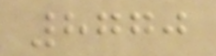8770
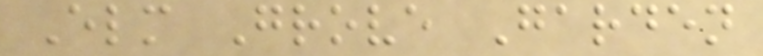Elm Grove Garden
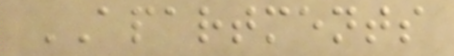APARTMENTS
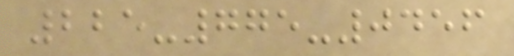225-775-0456
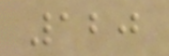120
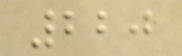220
